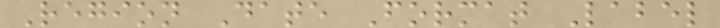Region Date Format Label
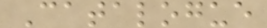Catalogue
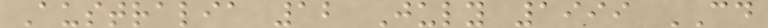Australia 12 July 1999 CD
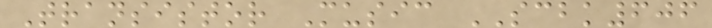Transistor Music SCBK606
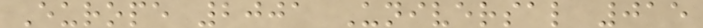Europe 2001 Universal 015
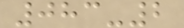083-2
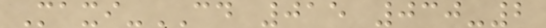Maxi-CD 015 030-2
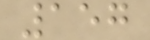157
